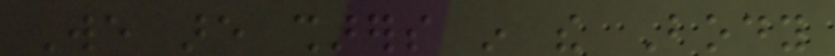We are sharers in the Body
